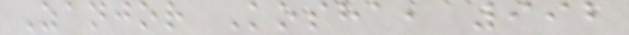Zanjor Kosha, 992
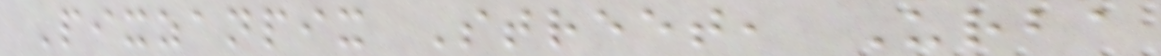Pixzanpix Street, Urba
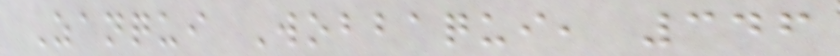Zanqui Wobbaqui, 346
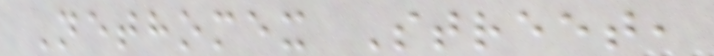Nethomex Street,
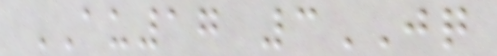AU17 3JQ
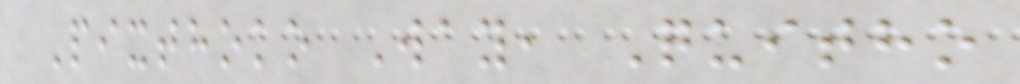Pixthoko Way, Quitho
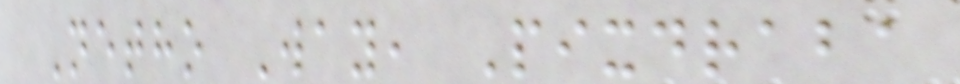Netho Way, Pixdraba
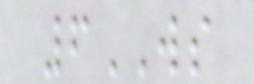6WS
